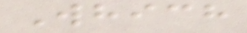Which
